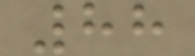88
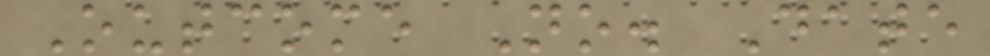Outcome No. Date
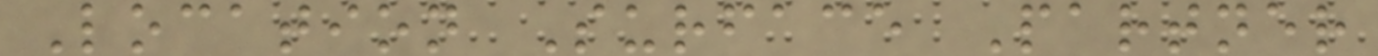Location Surface Partner
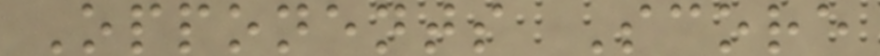Opponents Score
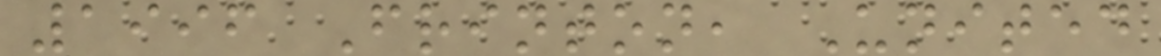1996 Frinton, United
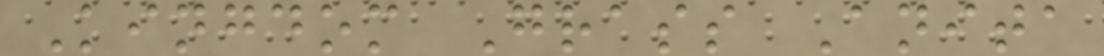Kingdom Grass Anita
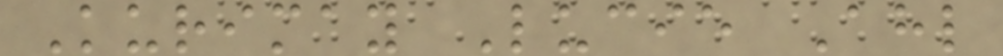Kurimay Lucie Ahl
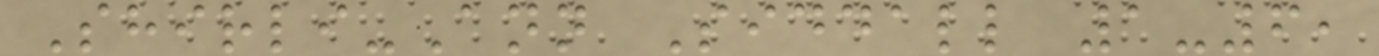Shirli-Ann Siddall 1-6,
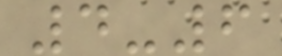4-6
